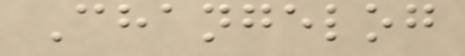Changelog
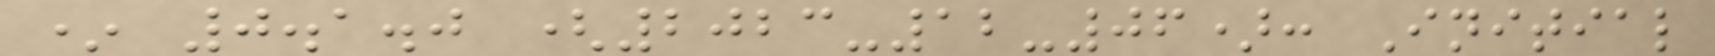* 0.1.0 (2023-12-06): Initial
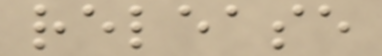release
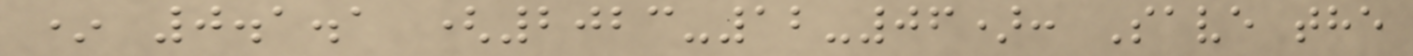* 0.1.1 (2023-12-06): Save the
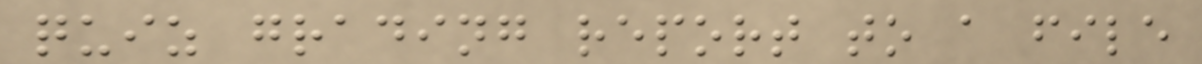quiz grading report to a file
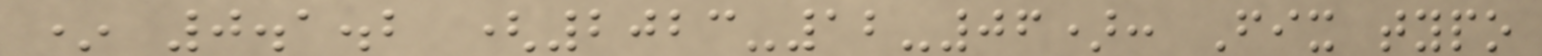* 0.1.2 (2023-12-06): Fix typo
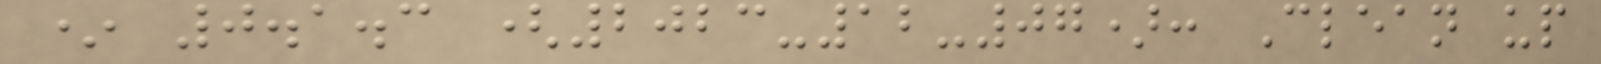* 0.1.3 (2023-12-07): Clean up
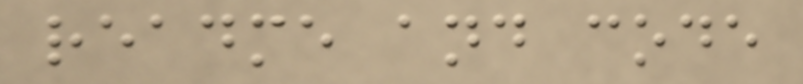readme and code
